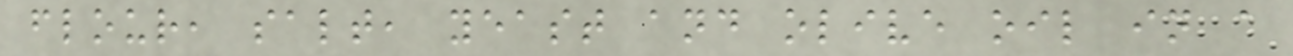flour, salt, yeast and olive oil in a
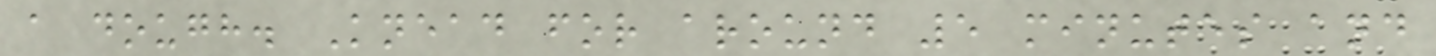a dough. Knead for around 5 minutes and
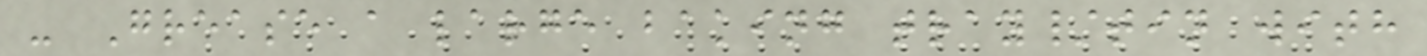- Grease a large baking tray/tin with
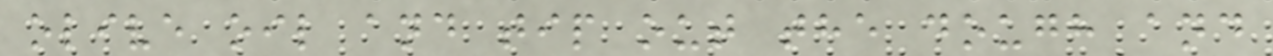olive oil and tip out the dough and
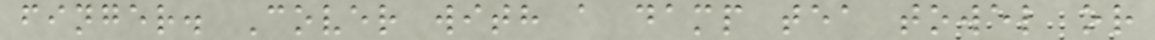finger. Cover with a damp tea towel or
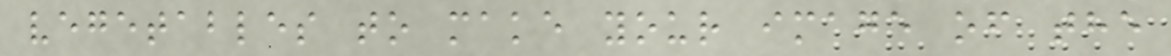vegetables to make your image of the
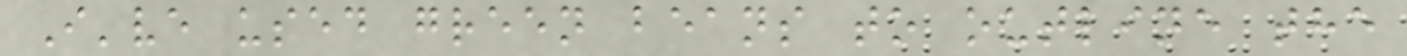I've used green beans to outline the
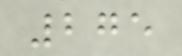275
